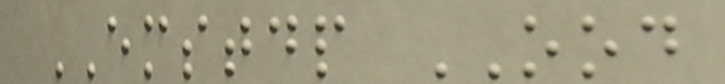EMSTDP OOD
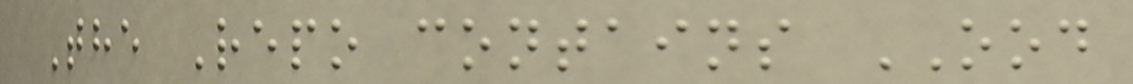The Repo contains OOD
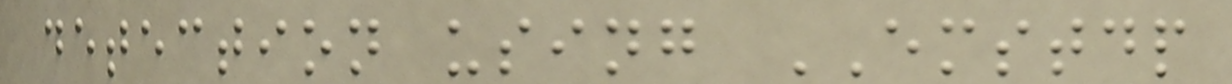detection using EMSTDP
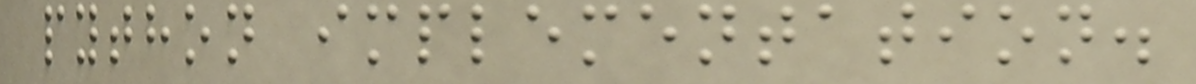python implementation.
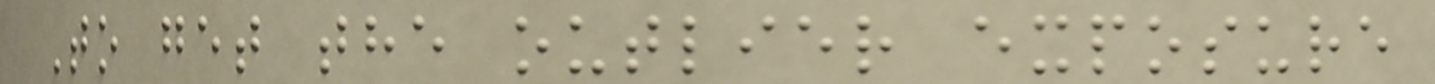To get the outlier exposure
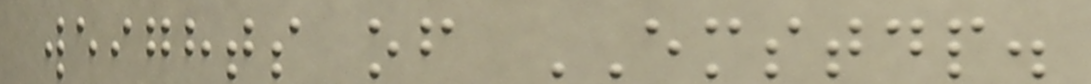weights of EMSTDP.
